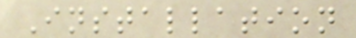Installation
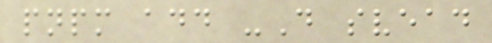pnpm add -D svead
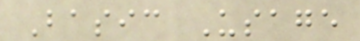Basic Usage
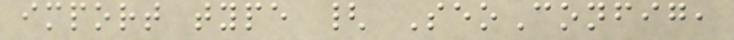import type { SeoConfig,
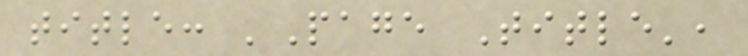title: 'Page Title',
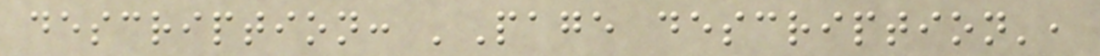description: 'Page description',
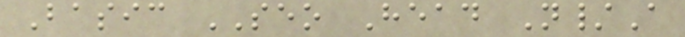Basic SEO Head N/A
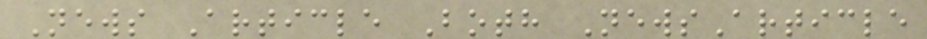News Article Both NewsArticle
